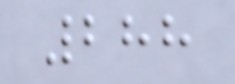288
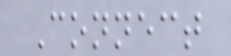Connect
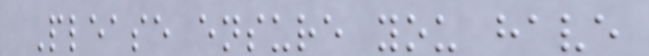Please ensure you have
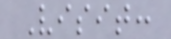Visit:
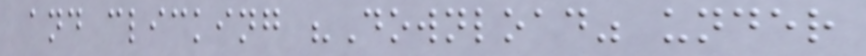and clicking "Download" under
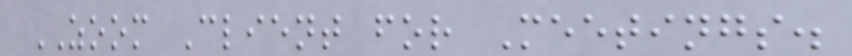ZOOM Client for Meetings.
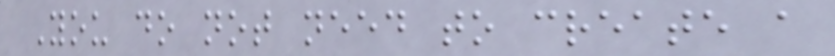You do not need to create a
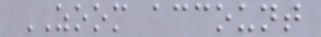ZOOM account
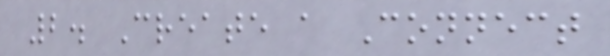2. Create a Connect
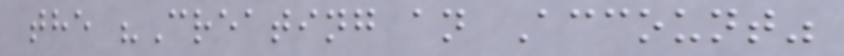the "Creating an Account"
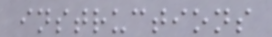instructions
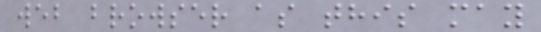web browser as this may
